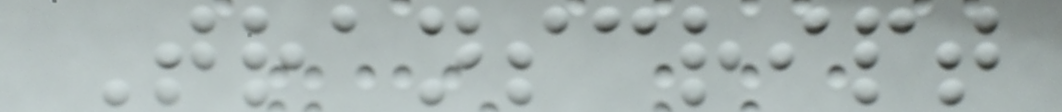Transcript
